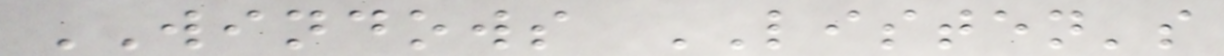WINDOWS LISTEN's
